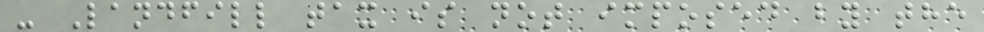- Landfill tax is not imposed by the
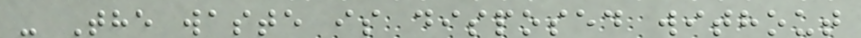- The waste is disposed without
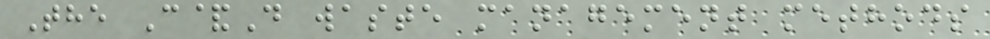The C&D waste management methods
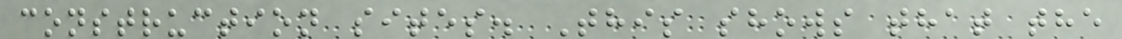construction sites. This shows that the
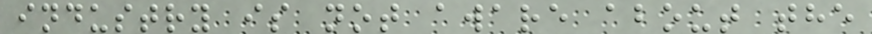industry is not aware about the
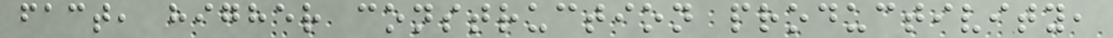fact, higher construction productivity,
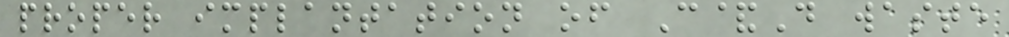proper implantation of C&D waste
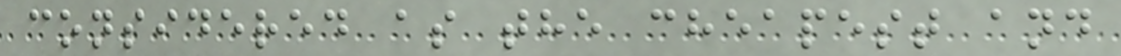considered as the cheapest and
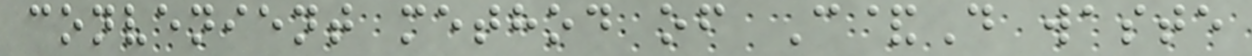convenient method of C&D waste
